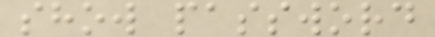show password
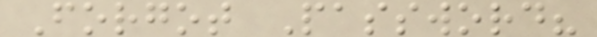Forgot Password?
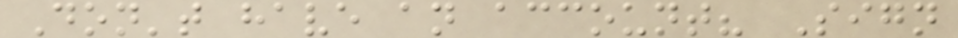Don't have an account? Sign
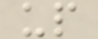up
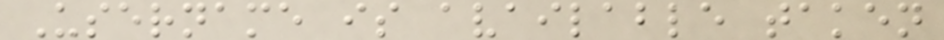Username is available taken
